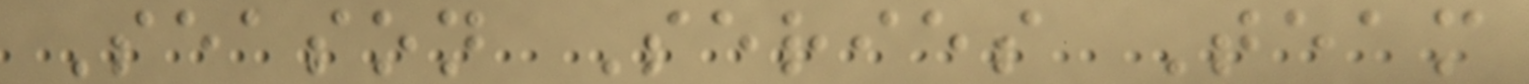Season Series Team
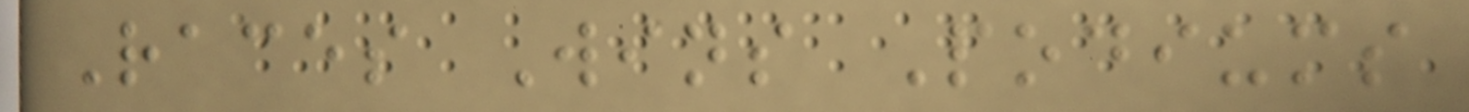Races Wins Podiums
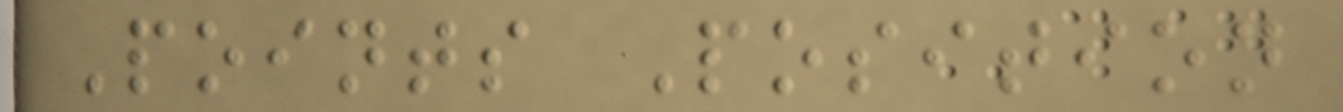Points Position
